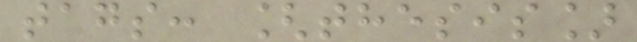tags: [thesis]
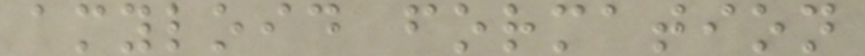amyloid formation
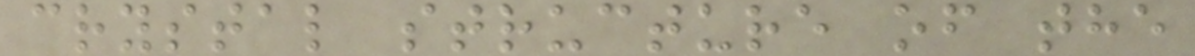crystal structure of the
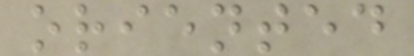oriented
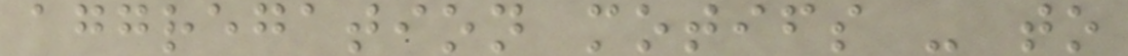aggregation motifs - to
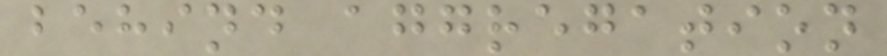behind aggregation
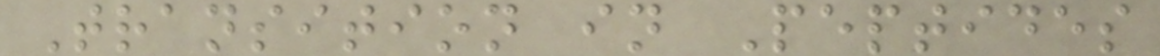Transition in Peptides
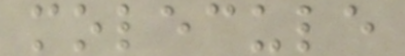molecule
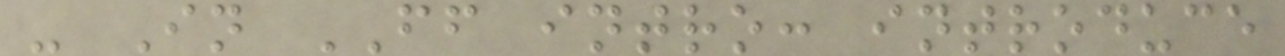- In FF intro: introduce
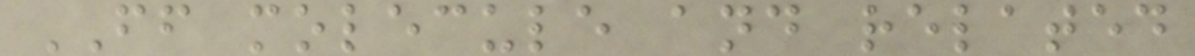FF molecule and related
